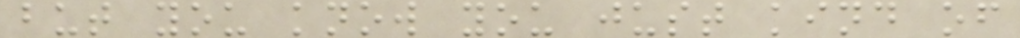but you know you just kind of
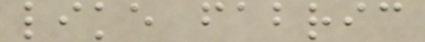like fabric
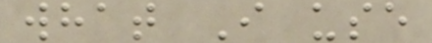what I use
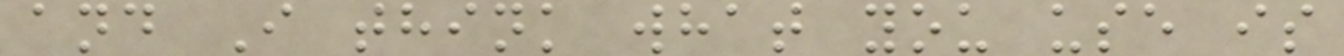and I think what you use is
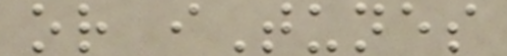or iTunes
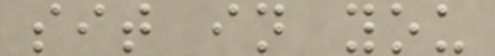sit in you
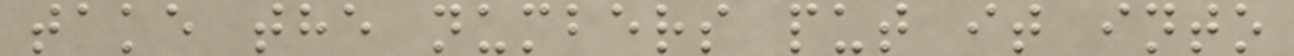take the numbers put it into
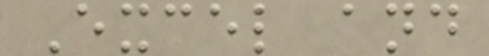Excel and
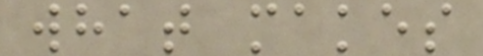what makes
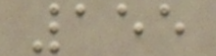155
